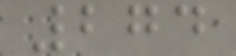274
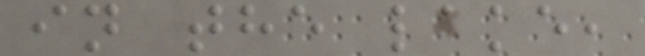in the lake,
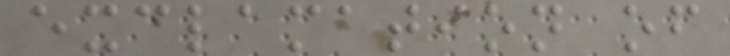exclamation of
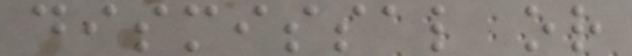dismissal or
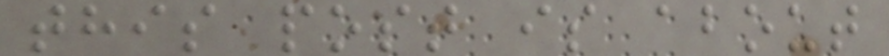this post is about
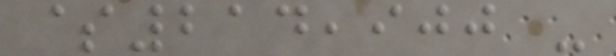$214,900 -
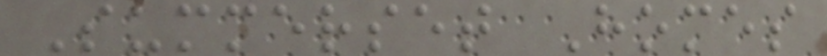Summerset Homes
